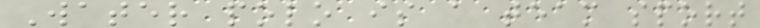Water polo is a team sport
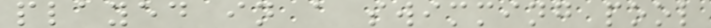played in a swimming pool
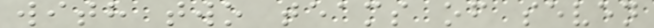with two teams of seven
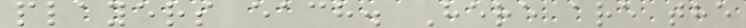players each. Here are the
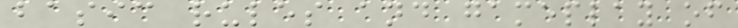basic rules and gameplay of
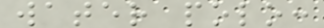water polo:
